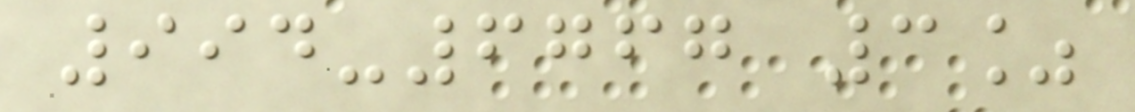994-6767 3%
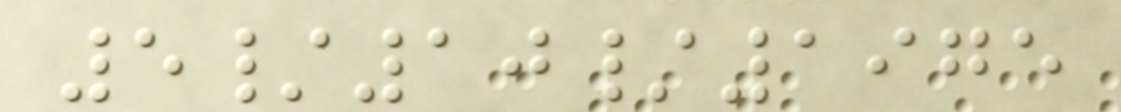5/10/1975
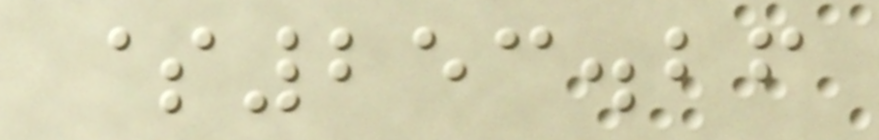$253.26
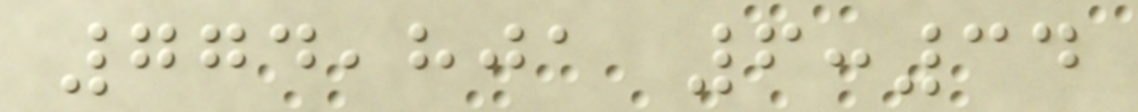774,801 6:34
